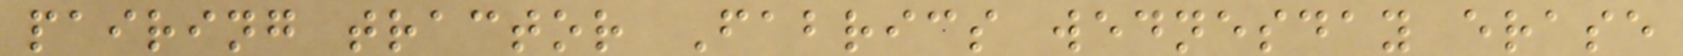pairing tractor Fabrics wednesday erase
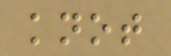knot
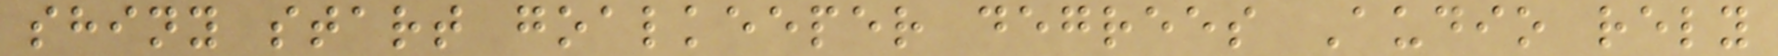shiny start goalkeeper degrees Audio rely
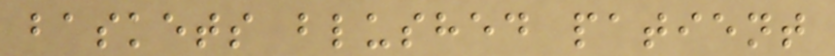baskets blushed patient
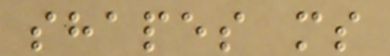shapes ms
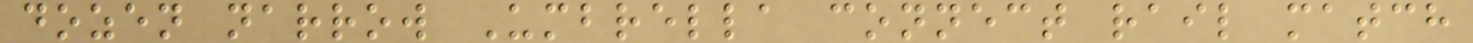dozen narrow Umbrella connect rail match
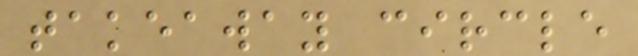takeaway circle
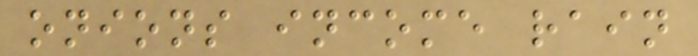onions income rain
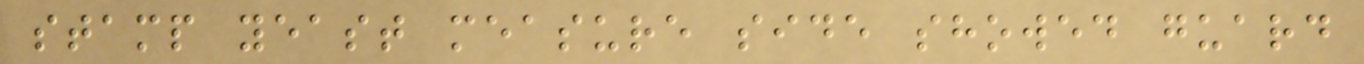stamp yeast measure side showed guard
